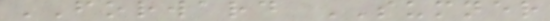FORWARD SUMNER
